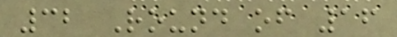32 Round of 16
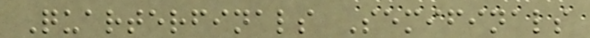Quarterfinals Semifinals
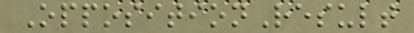OppositionResult
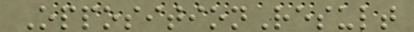OppositionResult
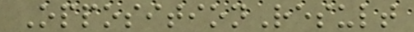OppositionResult
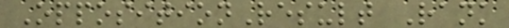OppositionResult Rank
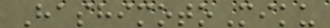HashimotoMiku
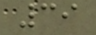39
